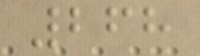268
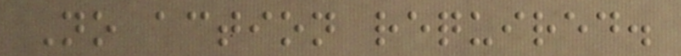No action required.
